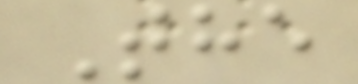The
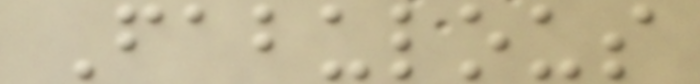Fabulous
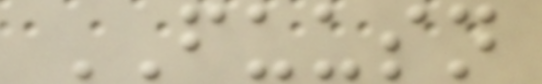FUUSN
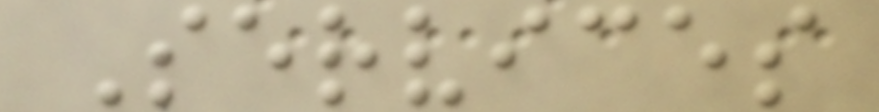Services
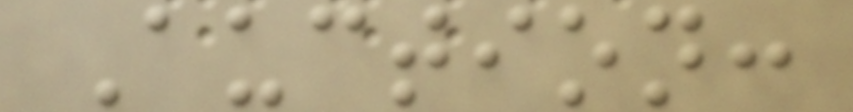Auction:
